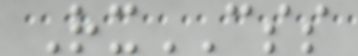RxCSS
